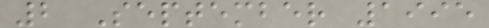2 September 1995
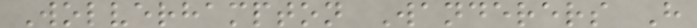Wolverhampton Wanderers H
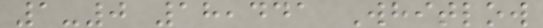1-0 18,441 Whitlow
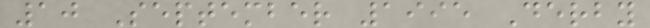10 September 1995 Derby
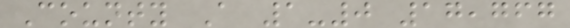County A 1-0 17,767
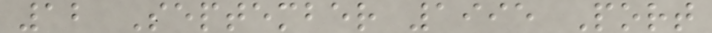12 September 1995 Port
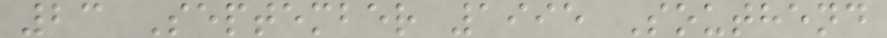23 September 1995 Southend
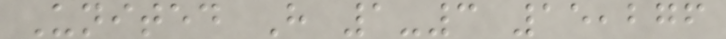United H 1-3 15,276
